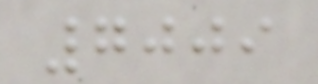7009
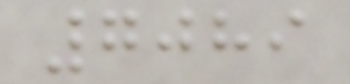7089
